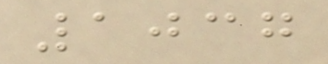1037
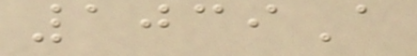1039A
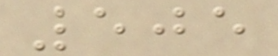505
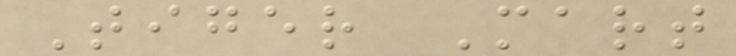Tiger Mart
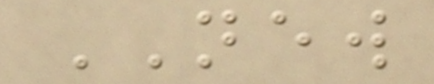NEW
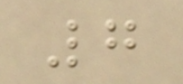7
